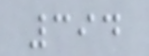394
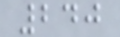240
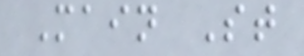Main St
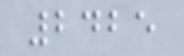2425
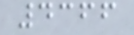4366
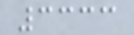3333
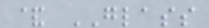& GLASS
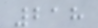218
